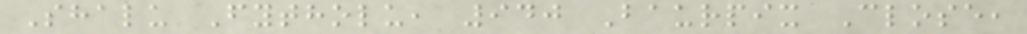Shalu Fytholu, 940 Baurpix Close,
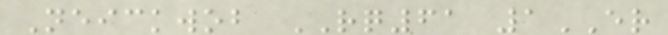Neickwob RQ61 1ER
